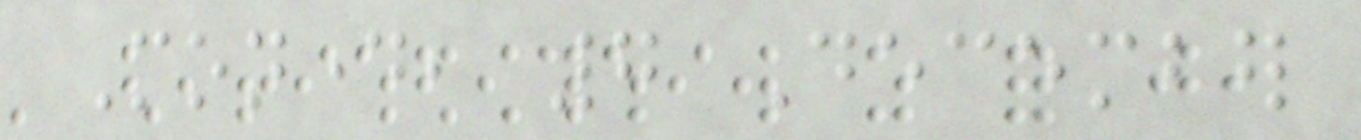Monday, 7 December
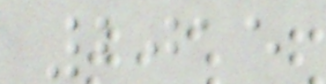2015
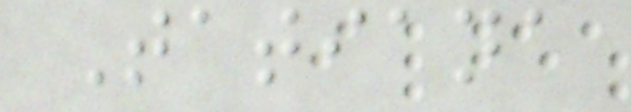Tatiana
